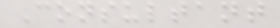Consultant
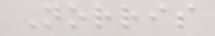Norris
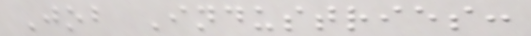Job Industries:
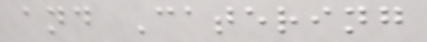and Catering
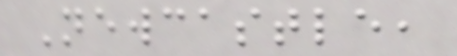Newcastle,
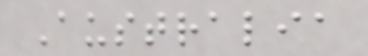Australia
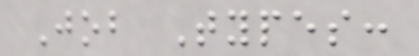Job Types:
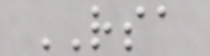RSA
